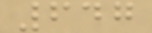647
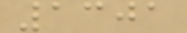1301
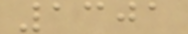1301
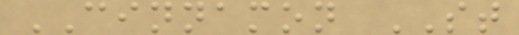CINNAMON ST
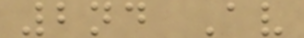2nd Av
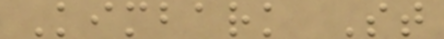Kimbark St
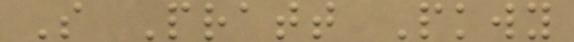S Pratt Pkwy
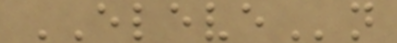ELEVEn
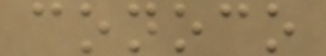conoco
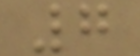7
